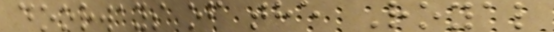doorways of the Royal
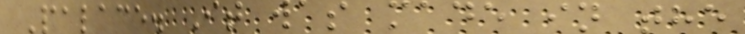Palace. It was made in the
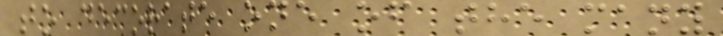to decorate one of the many
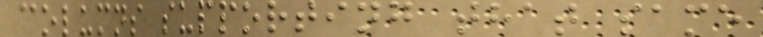columns supporting that same
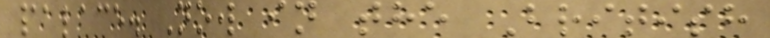palace. Now in the British
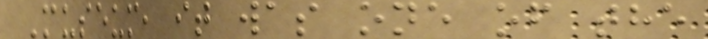Museum, it was one of the
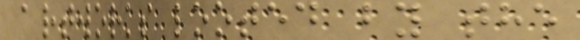artworks looted by the
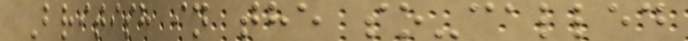British in the so-called
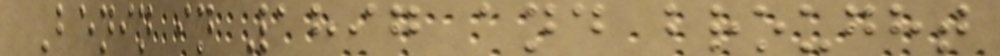Benin in 1897 and brought
